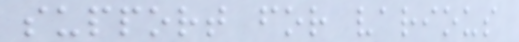support for various
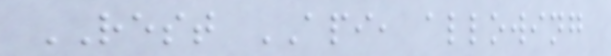REST API, allowing
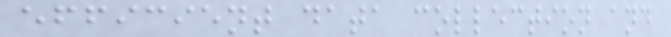efficient data collection and
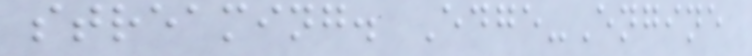streaming. Edge-Engine
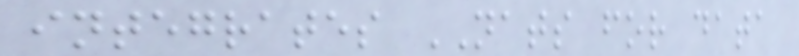integrates NATS for data
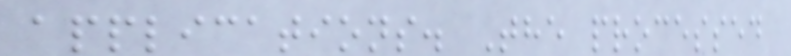applications. The processed
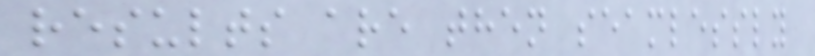results are then seamlessly
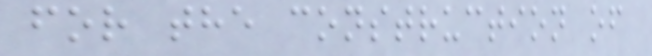for the construction of
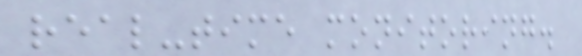real-time monitoring.
